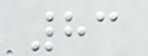83
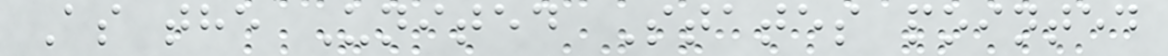As the United States pointed
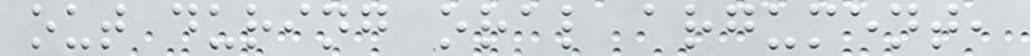out during oral argument,
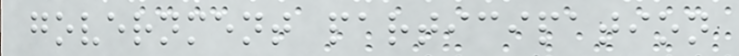government participation
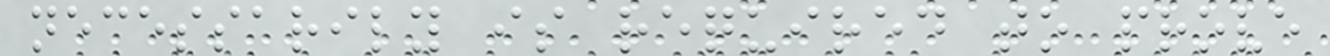necessarily is required to prove
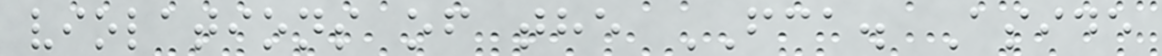violations of the FCA. Aside
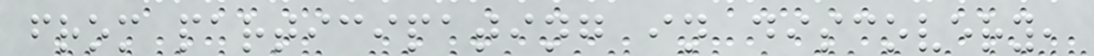from participating in discovery,
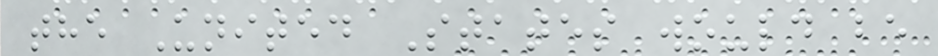the United States would be
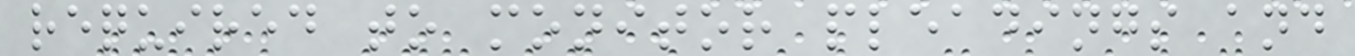required to monitor pleadings and
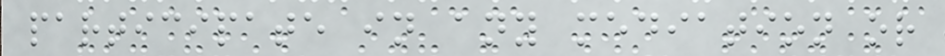participate in any mediation or
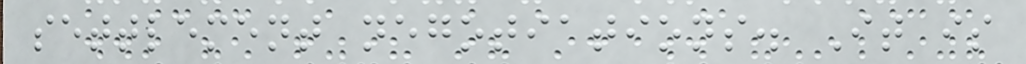settlement negotiations. It is
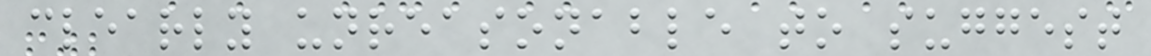clearly unreasonable to suggest
